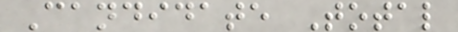Candidate Total
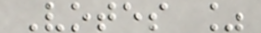Votes %
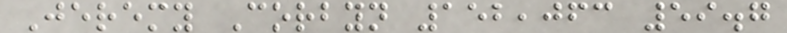Jeremy Corbyn 152,063 59.7
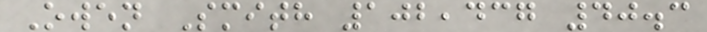Owen Smith 102,437 40.3
